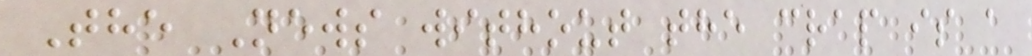The News without the crap is a
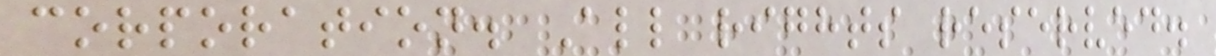corporation. All rights reserved.
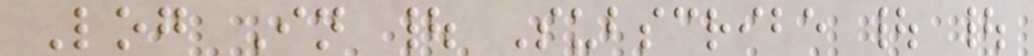Log In | Subscribe | |
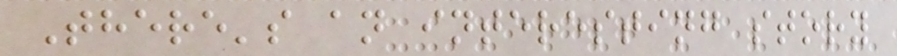There's an interesting story
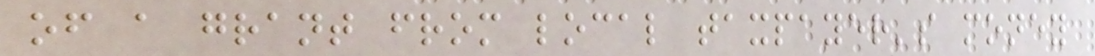of a grant from local taxpayer's money
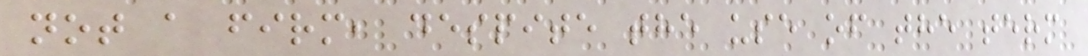not a firm, despite the use of the term
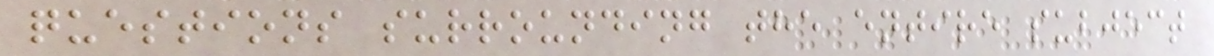questions surrounding the entire subject
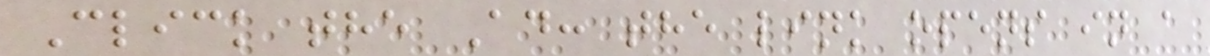Click the Ad: the link opens in a
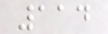114
